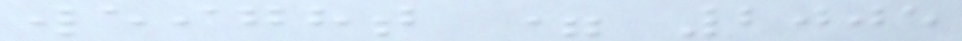weight = 2005
